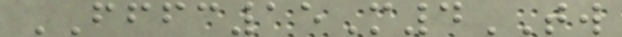FFFC15M4TW
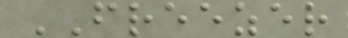FREEZER
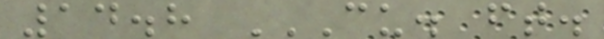14.8 CU. FT.
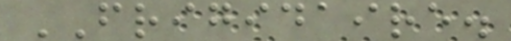FRIGIDAIRE.
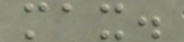max.
